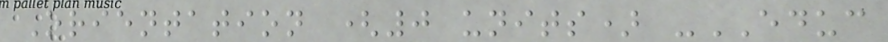Orientation (0 units) -EDUC
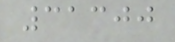31300
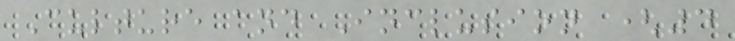Culture and Inclusion (4
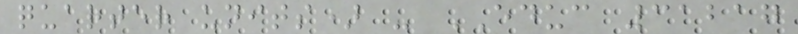quarter units) - EDUC 31217
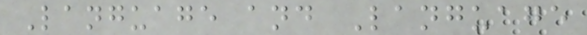Language and Language
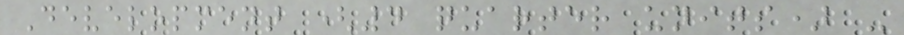Development (4 quarter units) -
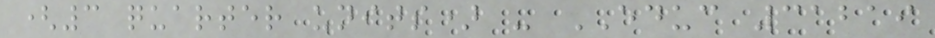(3 quarter units) - EDUC 31219
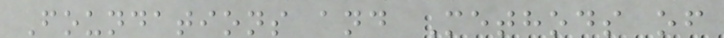Foundations and Methods of
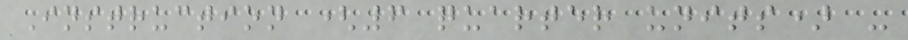Instruction (6 quarter units) -
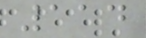114
